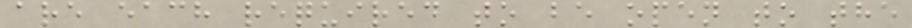are each required to be open to the
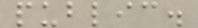public.
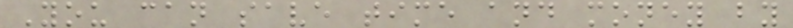You can save time and money by
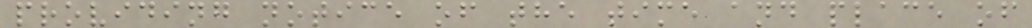providing notice of the time and place of
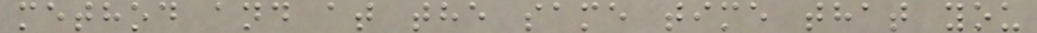method and at the same time that you
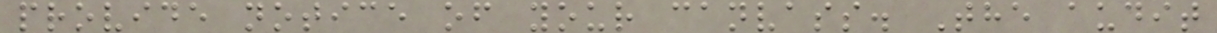provide notice of your canvass. The audit
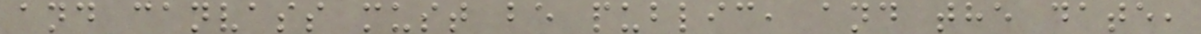and canvass must be public, and the date,
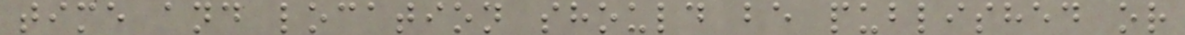time and location should be published or
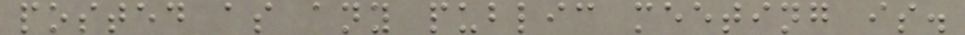posted as any public meeting is.
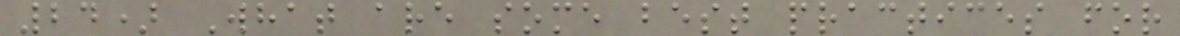24) What are some best practices for
